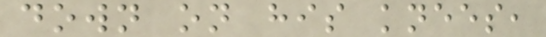down on his knees,
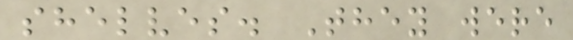shelves. They were
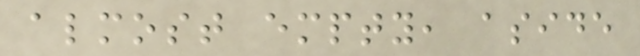almost empty, aside
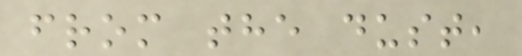from the dust,
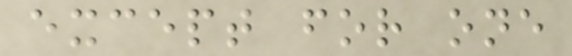except for one
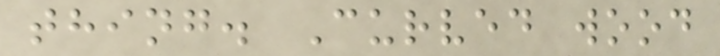thing. Curved wood
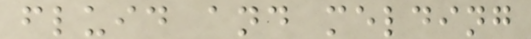fluid and melding
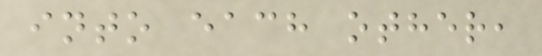into each other,
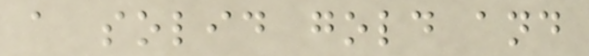a solid gold and
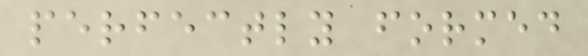perfectly formed
